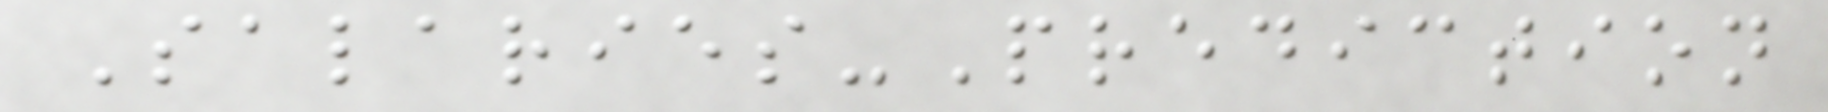Salaries-Prediction
